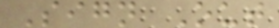Sign Out
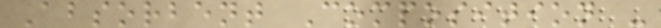Absorbent Composition -
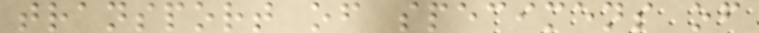transport of specimens of
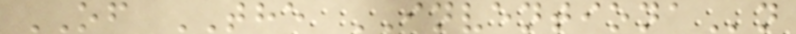OF THE INVENTIONAn
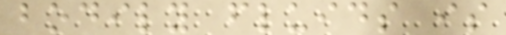bodily fluids is
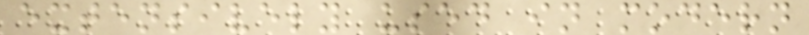extensively used in modern
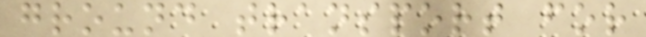ground transport for
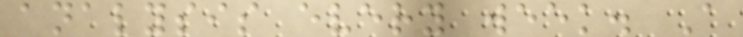analysis every week. A
